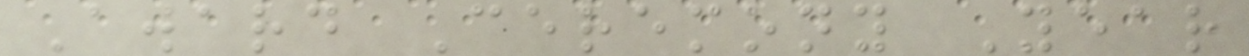Award Ceremony Year
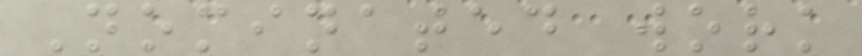Nominated work
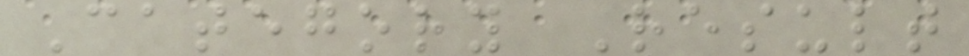Category Result
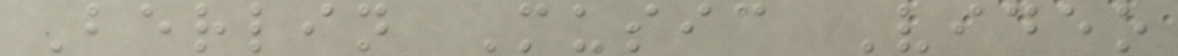Berlin Music Video
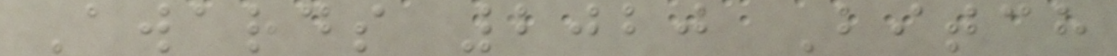Awards 2020 Bitch
